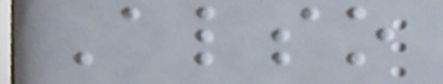Also
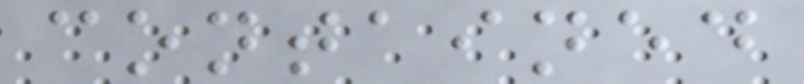contained
